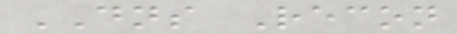DNS Recon
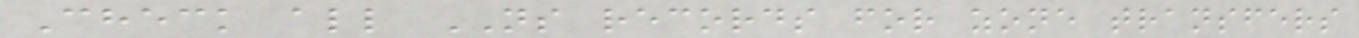Check all NS records for zone transfers
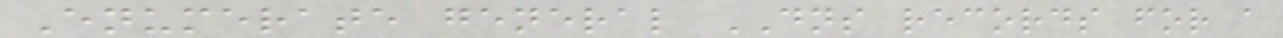Enumerate general DNS records for a
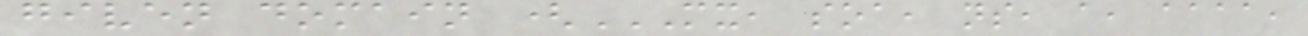given domain (MX, SOA, NS, A, AAAA,
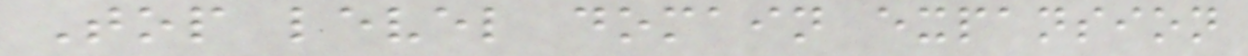Top level domain expansion
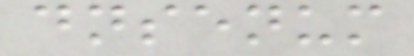dnsenum
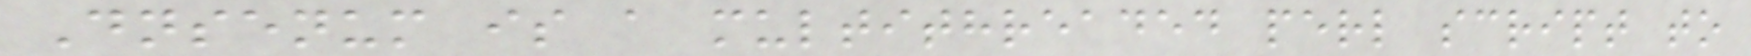Dnsenum is a multithreaded perl script to
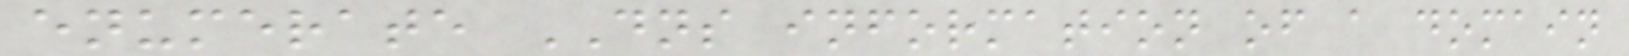enumerate DNS information of a domain
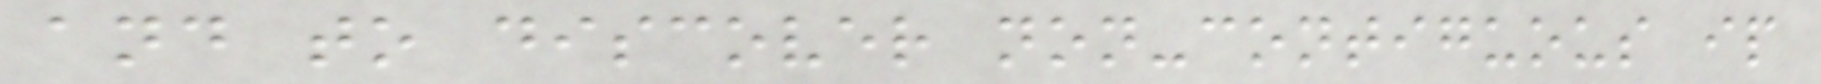and to discover non-contiguous ip
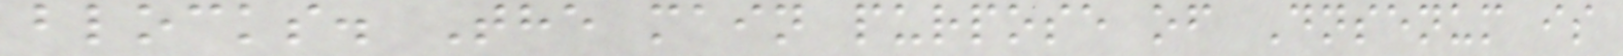blocks. The main purpose of Dnsenum is
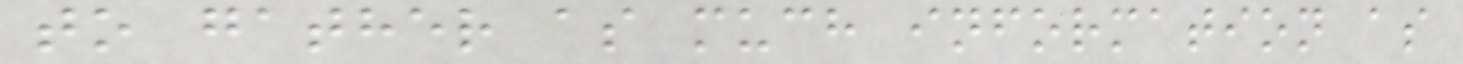to gather as much information as
